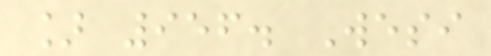] 956. Wesi
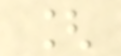[
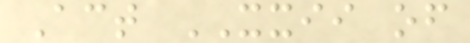Act XXII of
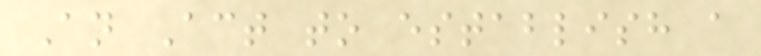An Act to establish a
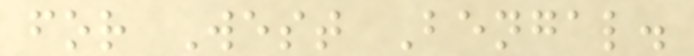for West Bengal.
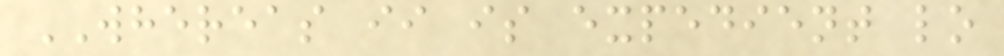WHEREAS ii is expedient lo
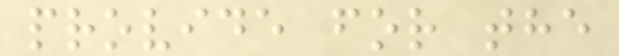provide for the
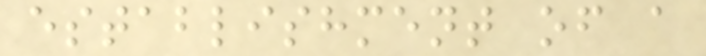establishment of a
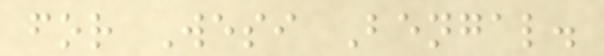for Wesi Bengal.
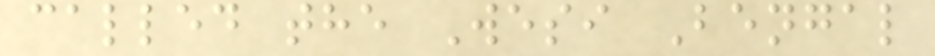called the Wesi Bengal
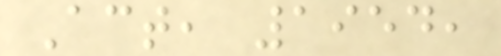Act, 1954,
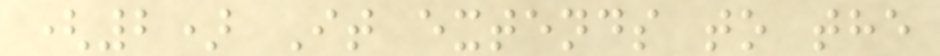(2) It extends to the
